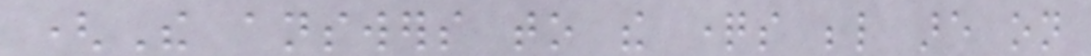(The answers to the questions below are on
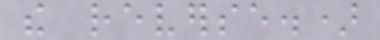the reverse.)
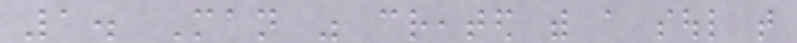1. Man was created with a soul that
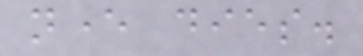never dies.
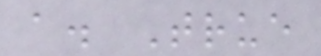a. True
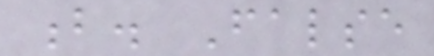b. False
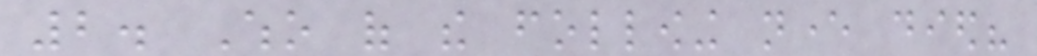2. Who of the following never died?
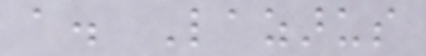a. Lazarus
